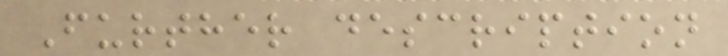Further description
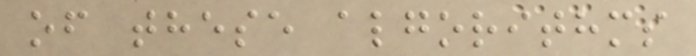of these algorithms
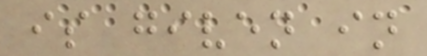is given in
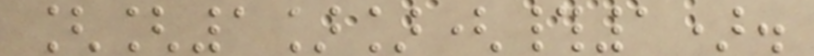[[1]](#1).
